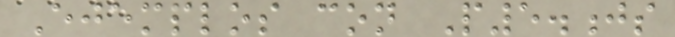Ejemplos con P5.js
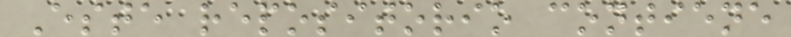Este repositorio contiene
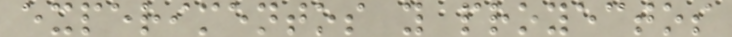experimentos y proyectos
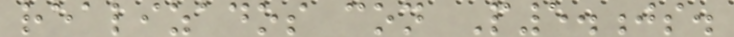realizados con P5.js.
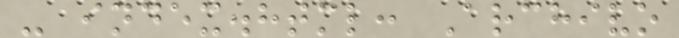- index.html: Archivo
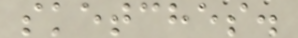sketches.
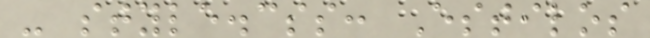- style.css: Estilos
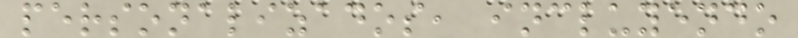personalizados, incluyendo
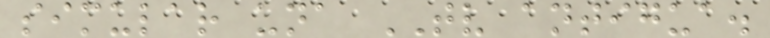simular una TV antigua.
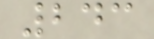243
